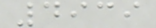4939
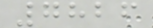7826
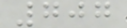707
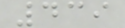439
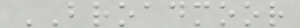BROADMOOR
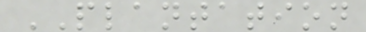PLANTATION
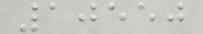10550
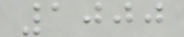1000
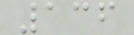136
